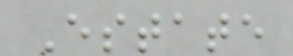Estate
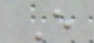E
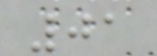01
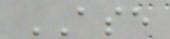ASE
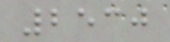2530
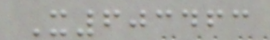X603463
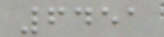6451
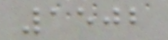1502
